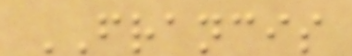FRANCIS
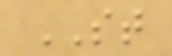ST
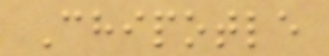Chipotle
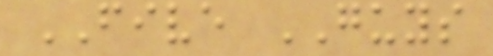FIVE GUYS
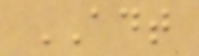ADT
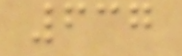637
